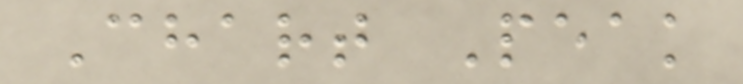Chart Peak
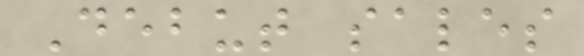Debut sales
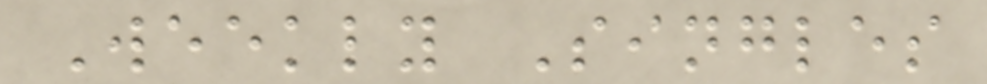Weekly Singles
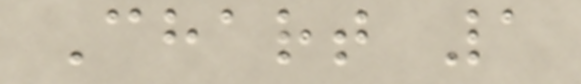Chart 1
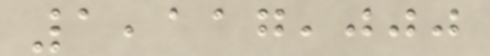1,117,000
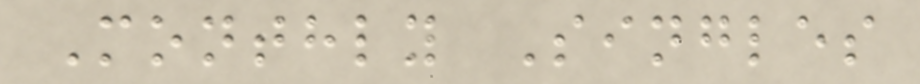Monthly Singles
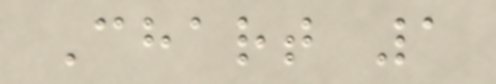Chart 1
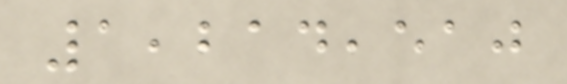1,214,510
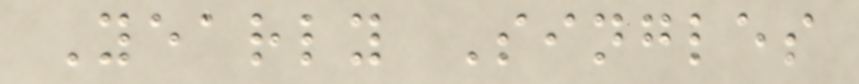Yearly Singles
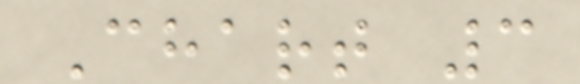Chart 3
